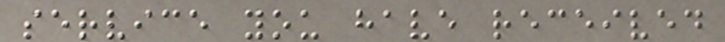service you have received
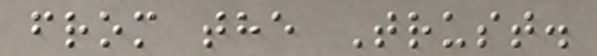from the Trust.
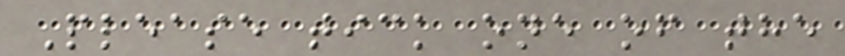Please tick one of the
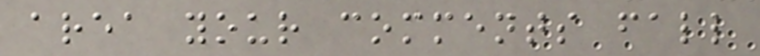area your comments fall
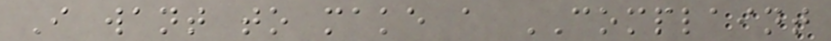I want to make a COMPLAINT
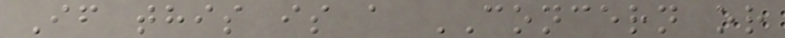If this is a CONCERN or
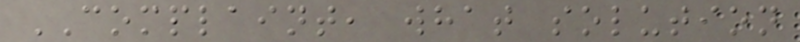COMPLAINT, what solution
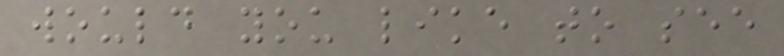would you like to see
